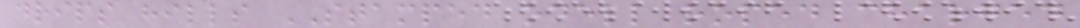drips hills STAMPED odell roped charged
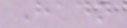Hadn
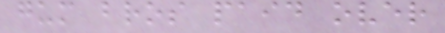gum bros paid over
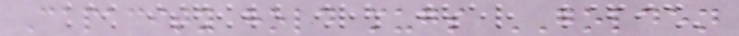Capacity hold mugs GOLDEN
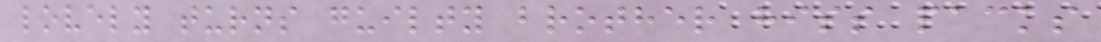lovely turns guilty brother hiss packs
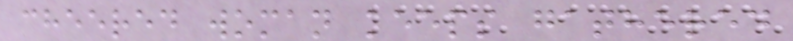cheered woman keeps gathered
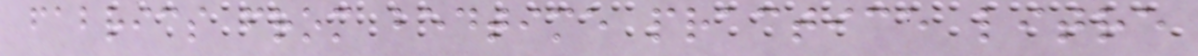fabrics from bedtime practice litre
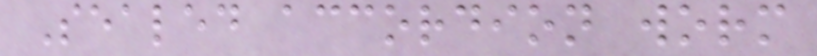Sealed accordion worm
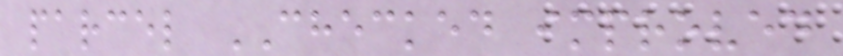parcel CHECKED improved
